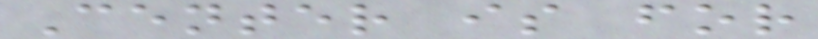Center is for
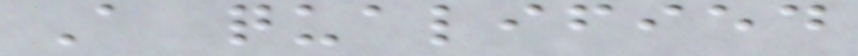A qualified
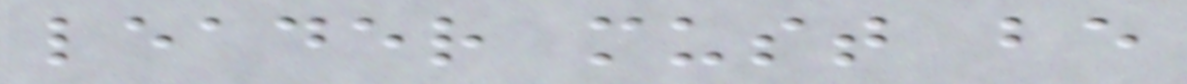leader must be
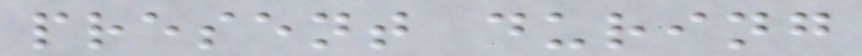present during
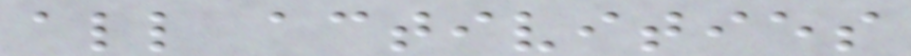all activities
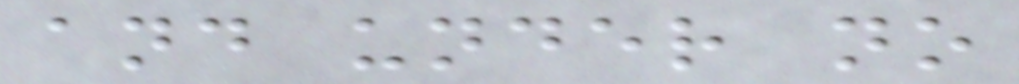and under no
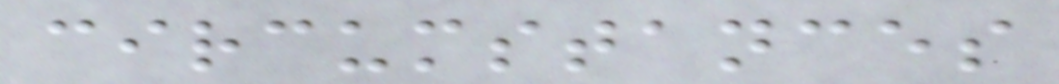circumstances
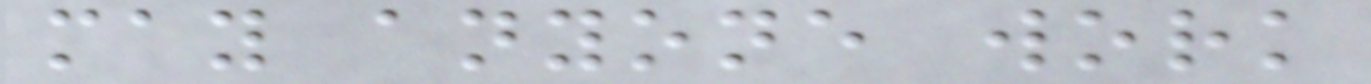may anyone work
